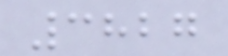3827
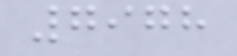7978
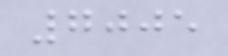7005
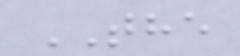THE
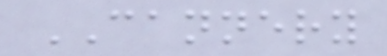CANNERY
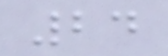24
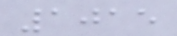1015
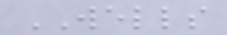WELLS
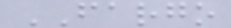FARGO
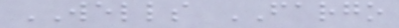WELLS FARGO
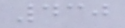430
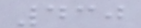430
